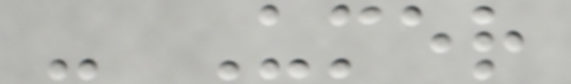- Umer
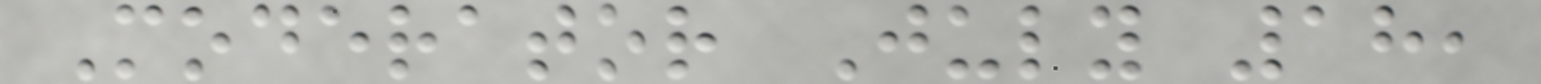Moderator July 18,
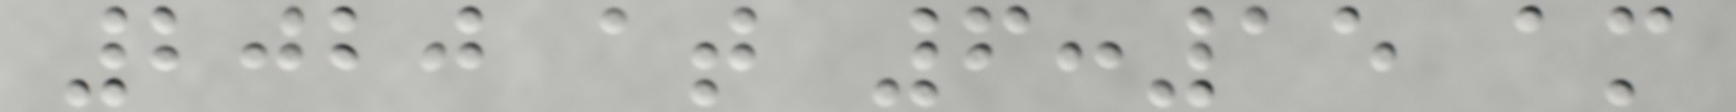2020 at 6:15 am
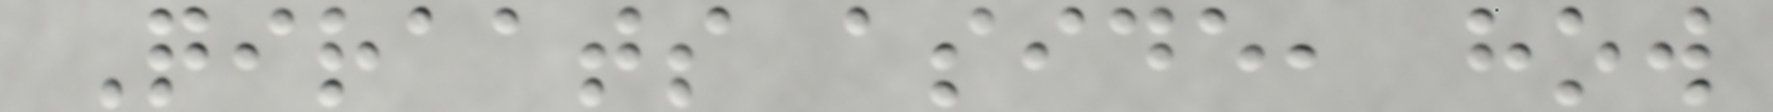Qiraats aside, how
